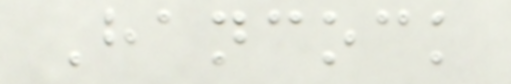Hancock
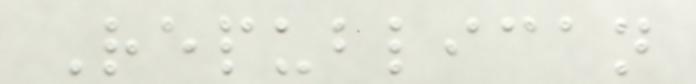Republican
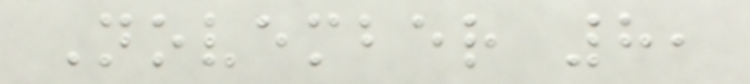November 8,
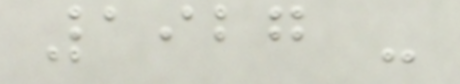1927 -
